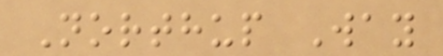Northup Way
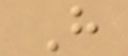H
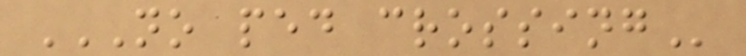NO PED CROSSING
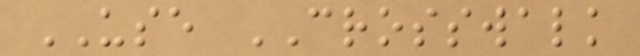USE CROSSWALK
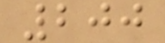200
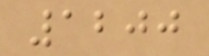1200
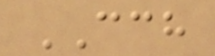CCH
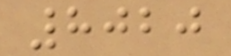8020
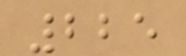225
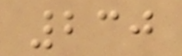230
